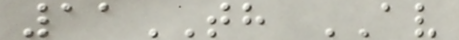11TH AV
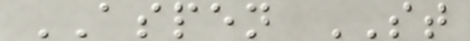ASPEN ST
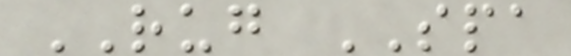RUG SPA
